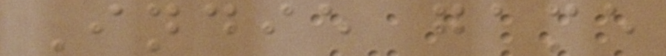Indie game
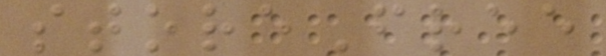storeFree
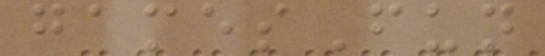gamesFun
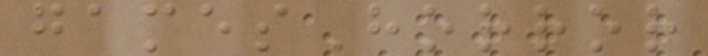gamesHorror
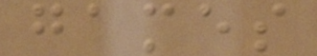games
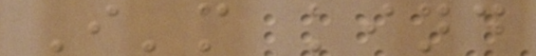I'm kind
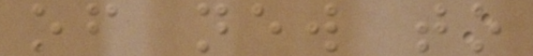of new to
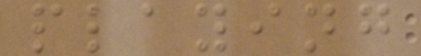playing
